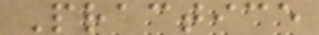Practice
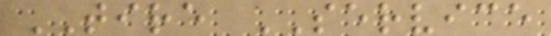TIRE SERVICE
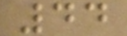44
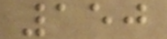150
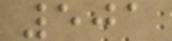501
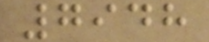7948
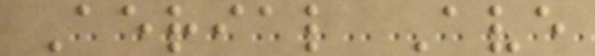Aerial Ave
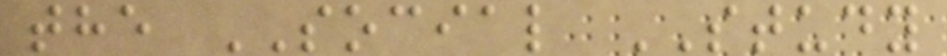the SOCIAL STUDY
